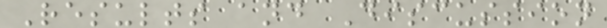Results and Discussion
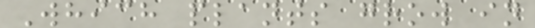Which plants grow in
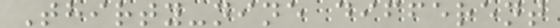Thirty-nine different
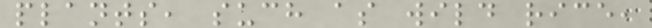plants, such as wild rice,
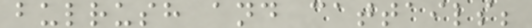bulrush and cattails;
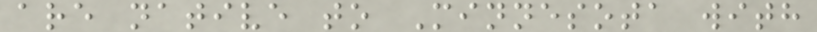are native to Minnesota with
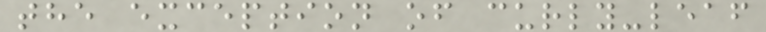the exception of curly-leaf
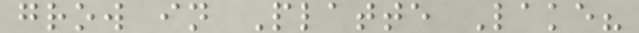grow in Platte Lake?
